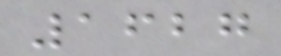1627
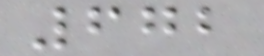672
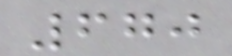670
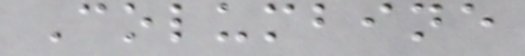Columbine
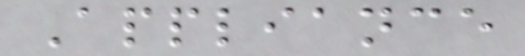Appliance
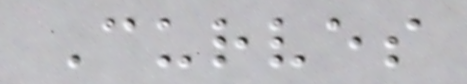Curves
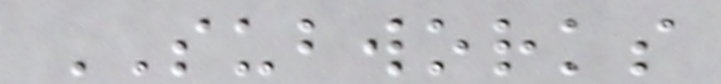SUBWORKS
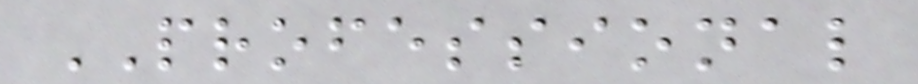PROFESSIONAL
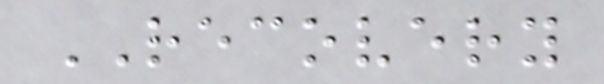RECOVERY
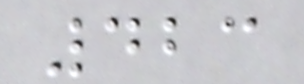423
